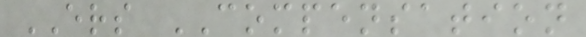ERS COMPENSATION
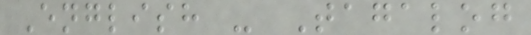English - Tagalog
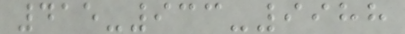415-933-9988
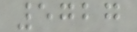5727
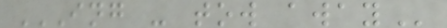ING - TOW AWAY
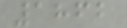1862
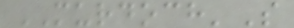MURDOCH'S
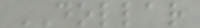DOLLAR
